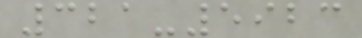321-5923
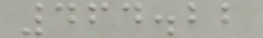464.22
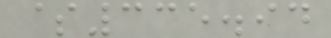$335.94
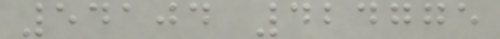54104 424775
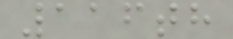116th
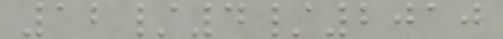12/4/2010
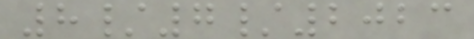8/7/2023
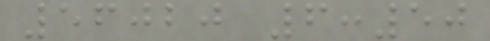56020 6:50
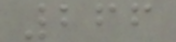266
